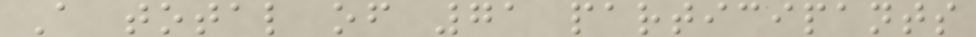A total of 71 participants
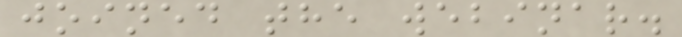joined the webinar.
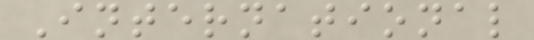International
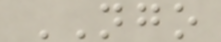NGO
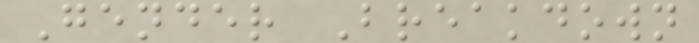Gender Breakdown
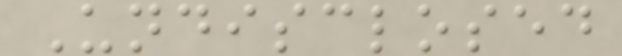Undisclosed
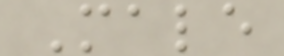Male
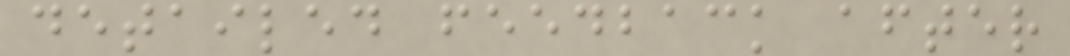detailed feedback after
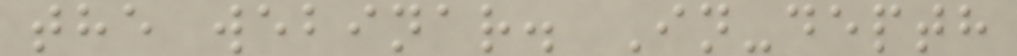the webinar. In-depth
